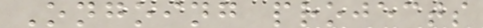Ongoing projects
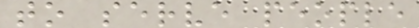to serve people
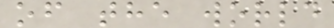of the world
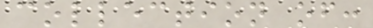collection of:
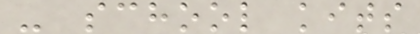- school kits
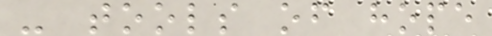- tools of hope
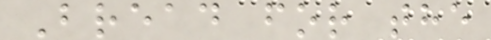Bread for the
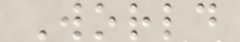World
